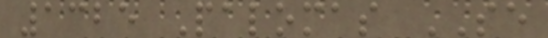1325 Palomas SE
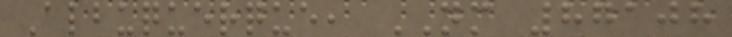Albuquerque, NM 87108
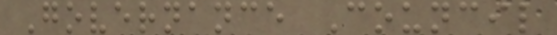Governance Council
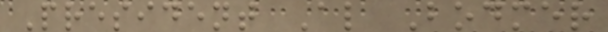President Al Bodmer
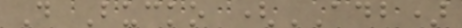D Bucko (ADB)
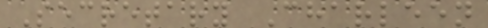Secretary Charleen
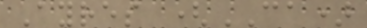Ayres (CA)
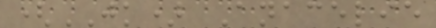(JK) Anacelie
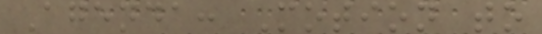Agenda: Motion to
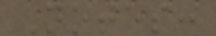Notes:
